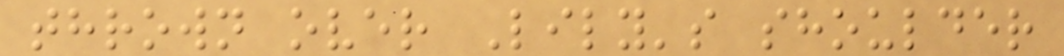thrown over Lily's shoulder
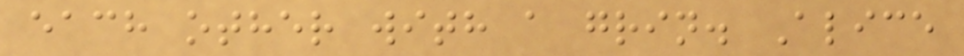each other with a grin. Alice
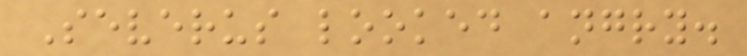Severus looked angry.
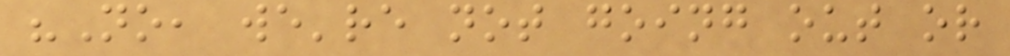"No, we're not going out or
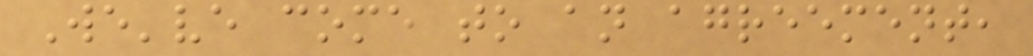We've come to an agreement,
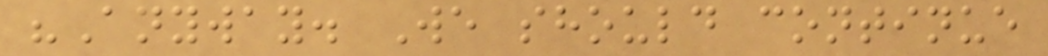"Anyway. We should continue
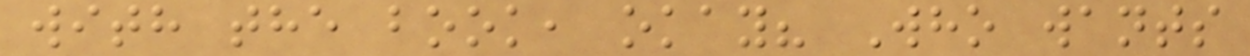with the book, okay? Who wants
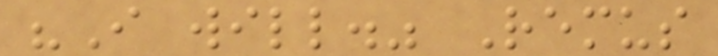"I will." Remus
